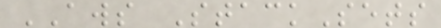AWS StackSets
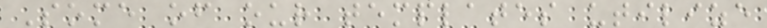Some of our templates utilize
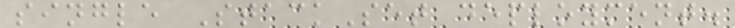single StackSet deployment.
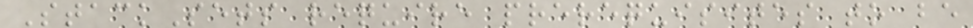StackSets require prerequisites to be
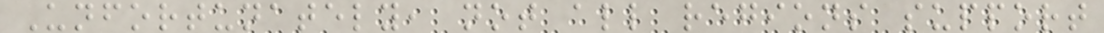Unfortunately, not all regions support
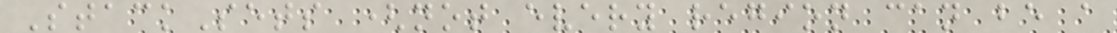StackSets (not every region can be a
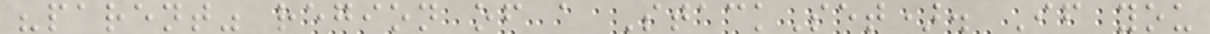"parent" region of a StackSet). If you
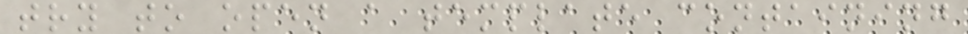try to open a template containing
